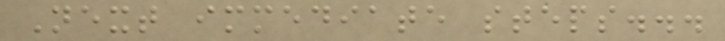Next immediate steps...
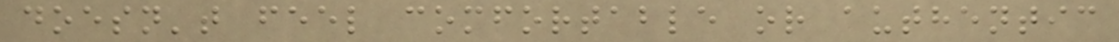doesn't feel comfortable or authentic
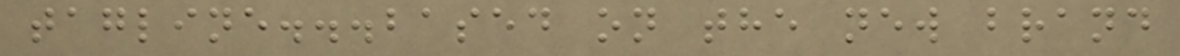tagline...based on the new brand
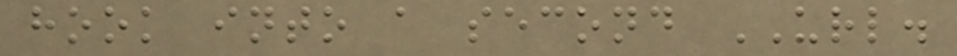hook into a second URL.
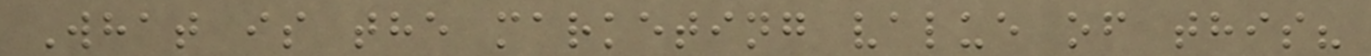What is the marketing value of this?
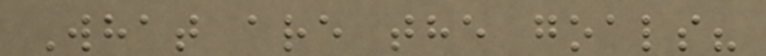What are the goals?
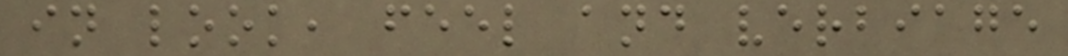in look, feel and verbiage
